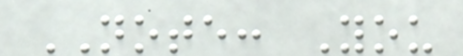NOTE: You
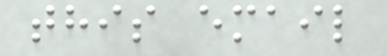this email
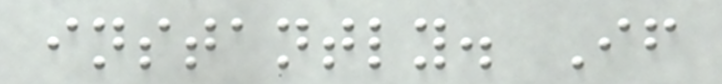instantly. If
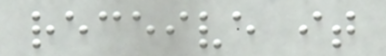receive it
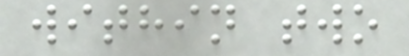within two
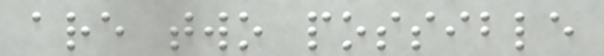are two possible
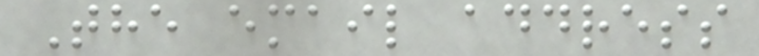The email address
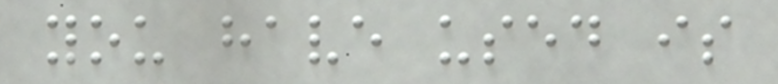you have used is
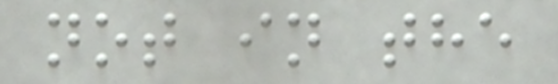not in the
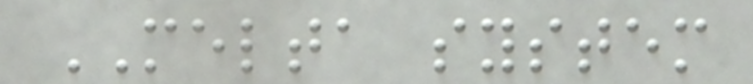MELTA system
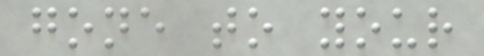gone to your
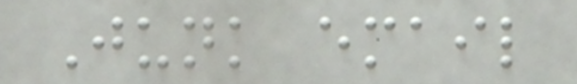Junk email
